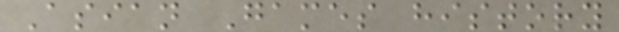Asian Games history
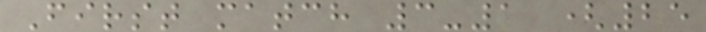First match 3-1 (25
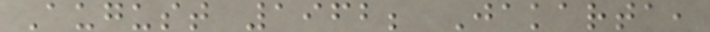August 1962; Jakarta,
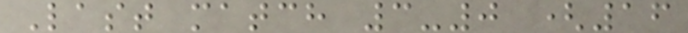Last match 3-0 (16
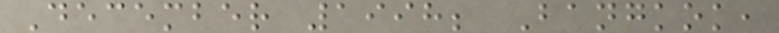December 1998; Bangkok,
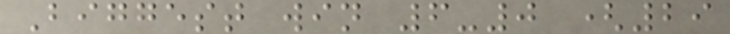Biggest win 6-0 (29
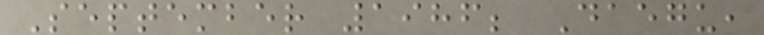September 1986; Daegu,
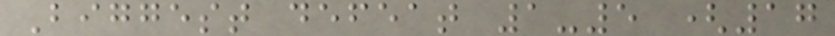Biggest defeat 1-5 (17
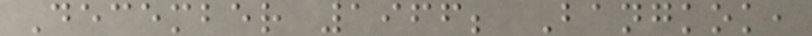December 1966; Bangkok,
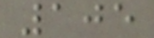105
